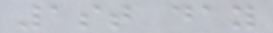1st day
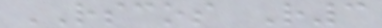RSCOS R3
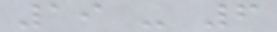19 - 6
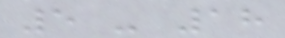5 - 18
